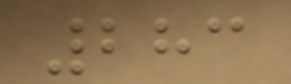283
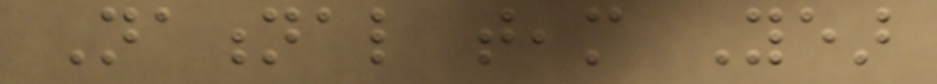National team Year
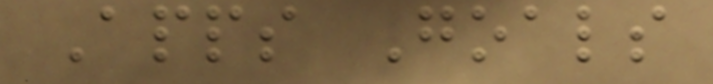Apps Goals
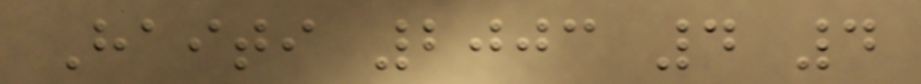Haiti 2003 4 4
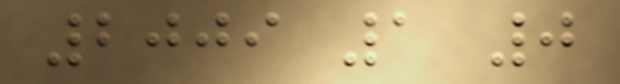2009 1 0
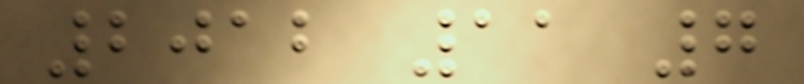2012 11 7
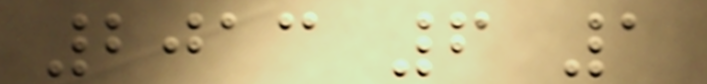2013 6 1
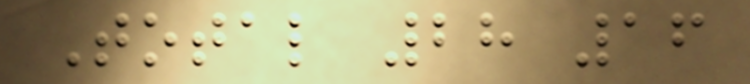Total 28 16
